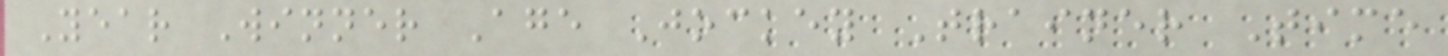Year Winner Age Jockey Trainer Time
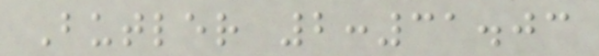Butler 2:31.03
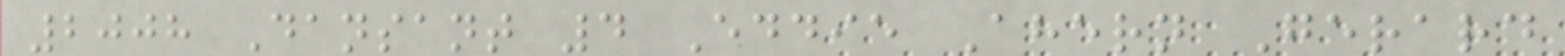2008 Dansant 4 Eddie Ahern Gerard
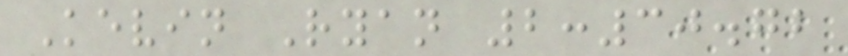Kevin Ryan 2:30.72
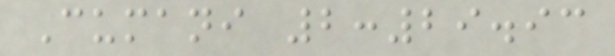Cumani 2:29.93
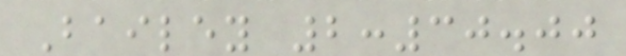Bailey 2:30.00
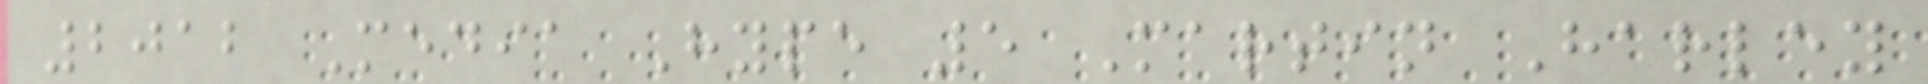2012 Media Hype 5 Martin Harley
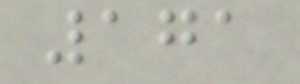171
